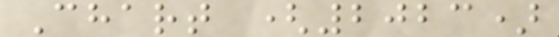Chart (2023)
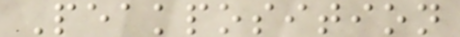Peakposition
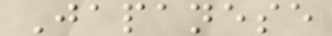Japanese
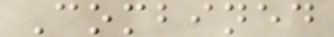Combined
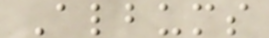Albums
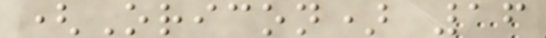(Oricon) 16
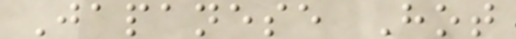Japanese Hot
